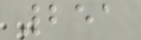251
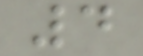4
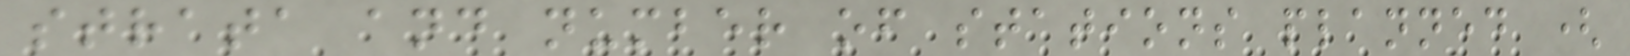strata and number of stations planned (
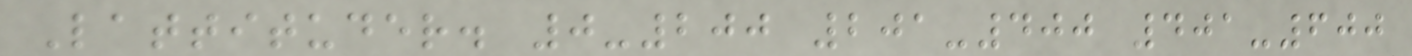Lattituder. 0-200 201-400 401-600
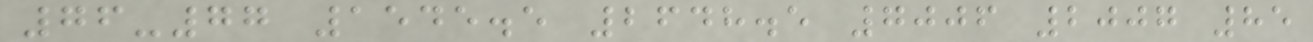76-77 1545.5 2648.5 7006 2007 85
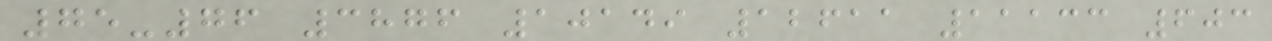75-76 3876 10149 12611 11133 603
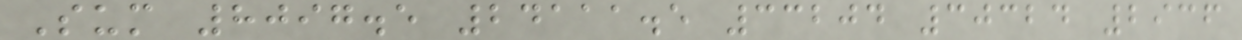Sum 8097.5 24111.5 33204 30324 2936
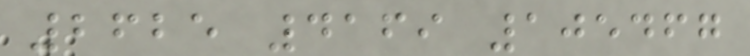2625 4169 105467
